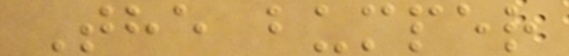The bumper
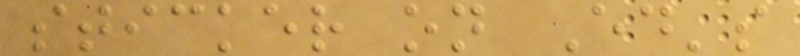sticker on Ed's
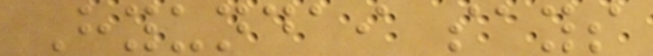Hyundai says
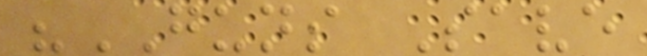"GUNS Save
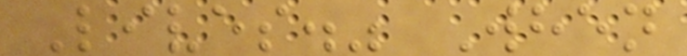Lives." When
